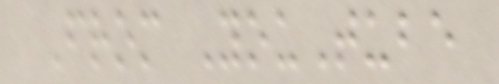From YouTube
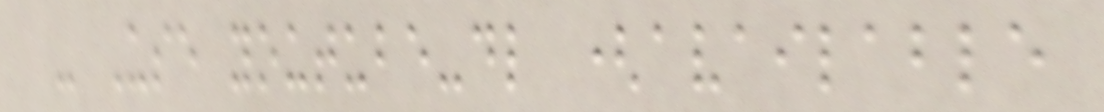- Use youtube-dl (available
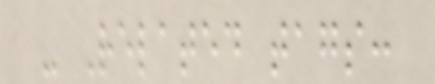- Related tags:
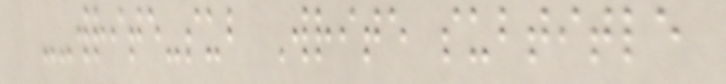--write-sub Write subtitle
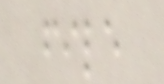file
